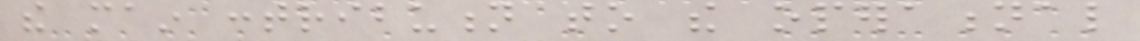the main contribution to the operational
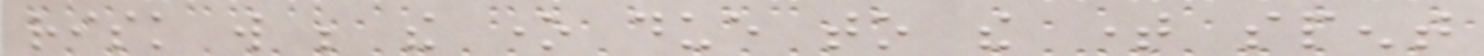risk will be the one due to the time spent
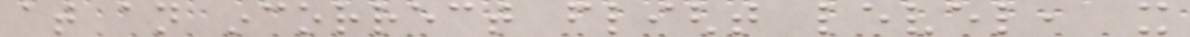at an incorrect flight level, it
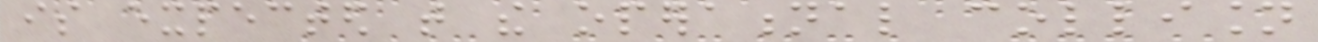is expected that the operational collision
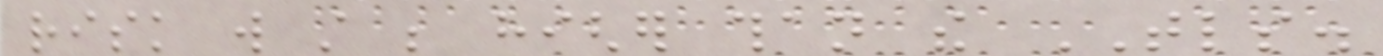risk will still be higher than the TLS.
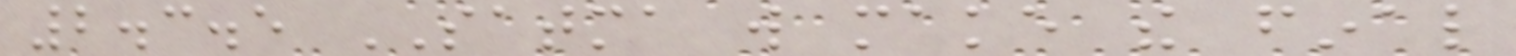2.3.5 SATMA will make the final
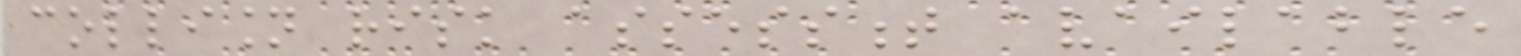collision risk assessment available
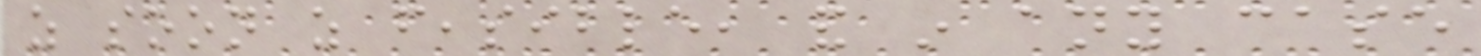as soon as feasible, and in any case
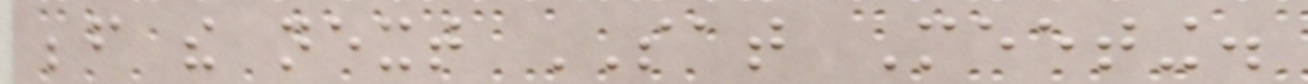before the next SAT Meeting.
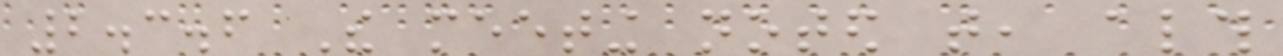2.3.6 The meeting noted that, although
